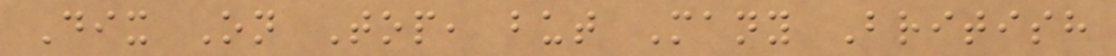Dix On Top, but Many British
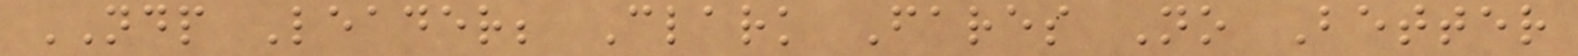NDP Leader; Clark Fares No Better
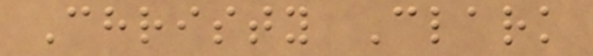Christy Clark
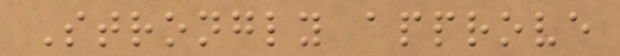Strongly approve
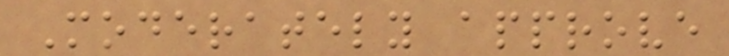Moderately approve
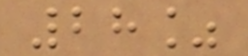28%
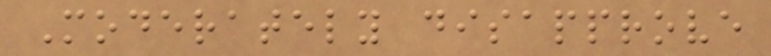Moderately disapprove
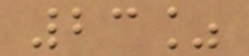23%
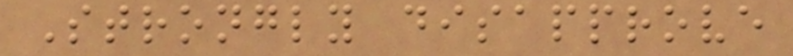Strongly disapprove
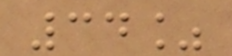34%
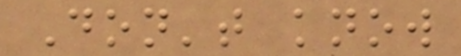Don't know
